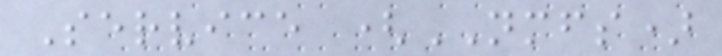Service (NMFS)
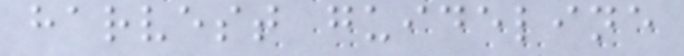harvest guideline
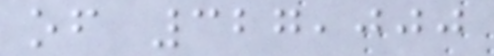of 327,000
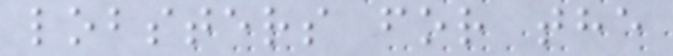lobsters for the
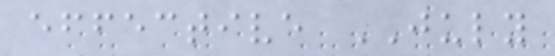effective JULY
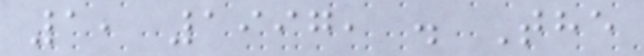1, 1997, . The
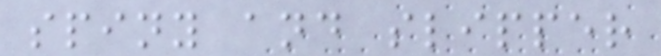spiny and slipper
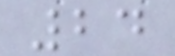24
